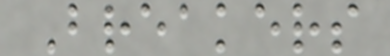Breakers
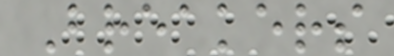Breakers
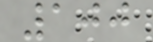100
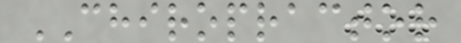CHIROPRACTOR
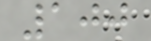100
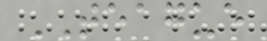TEAGUE
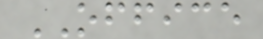OFFICE
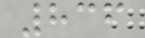836
